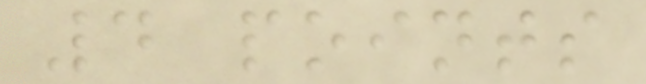4 points
